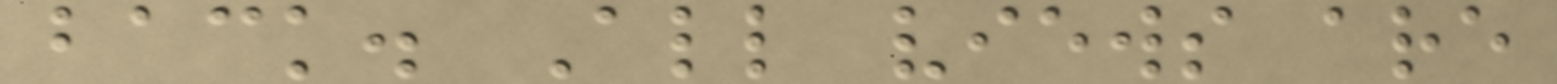back. All views are
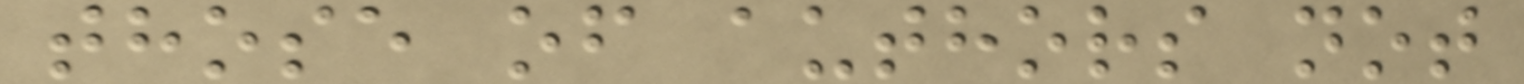those of authors not
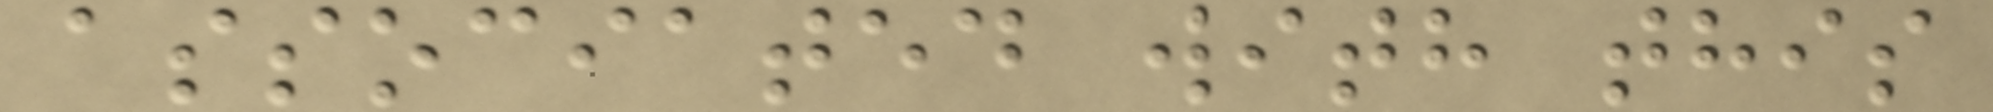associated with this
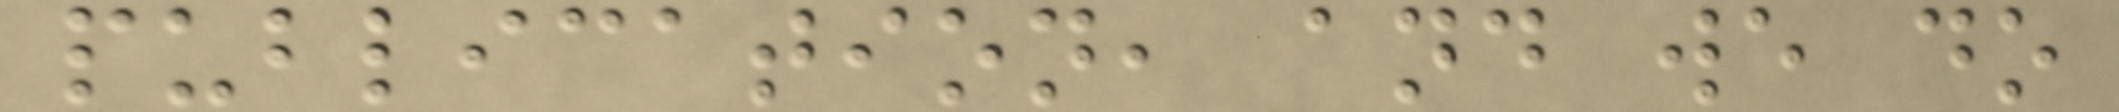publication, and we do
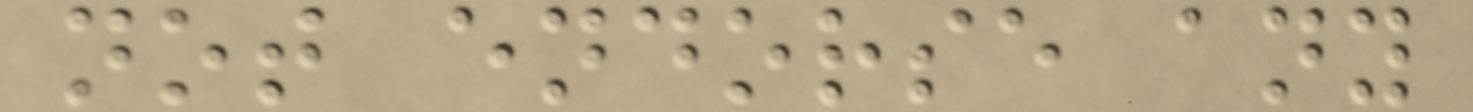not endorse any
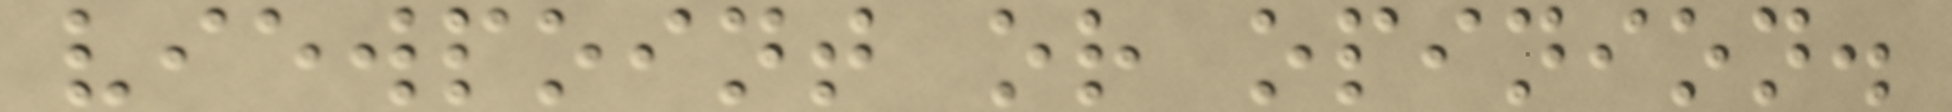viewpoint or opinion.
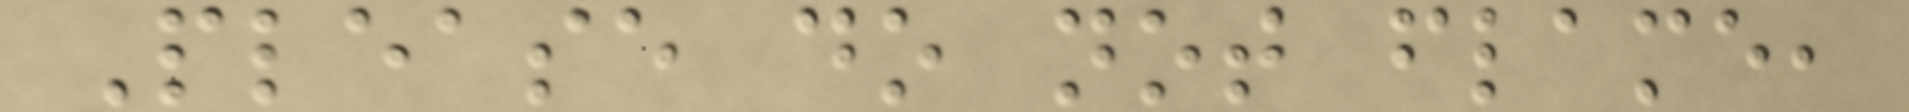Please do not flame,
